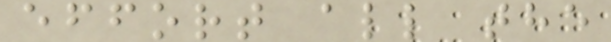effort all the
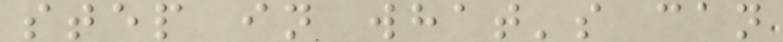step in what's can
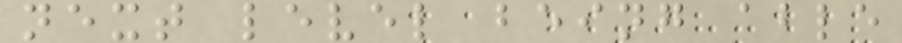next level being able
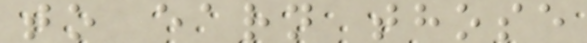to earn those
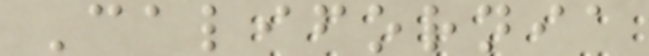California
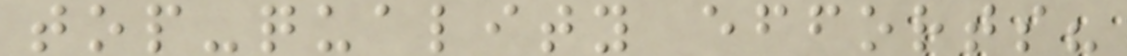top-quality efforts?
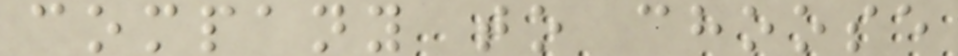company to choose
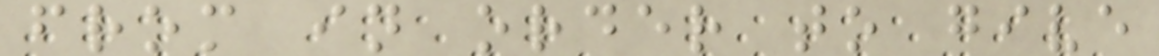from in order to give
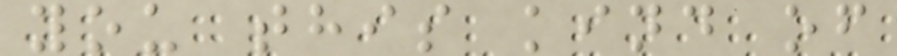you this kind of
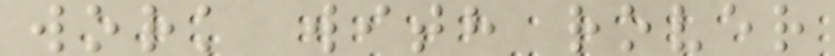work with rover
